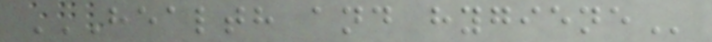HEALTH AND HYGIENE
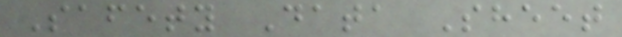Safety Data Sheet
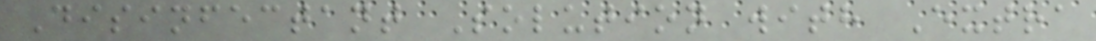Disinfectant Solution with Extra
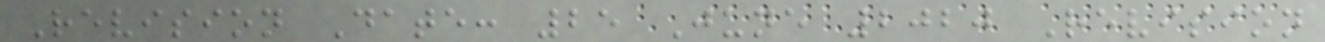Revision Date: 25 June 2020 Revision
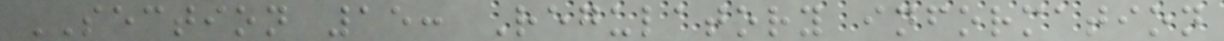SECTION 15: Regulatory information
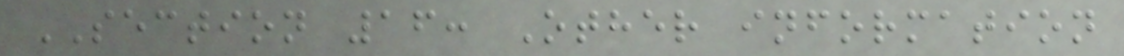SECTION 16: Other information
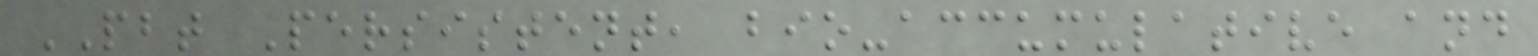PBT Persistent, bio-accumulative and
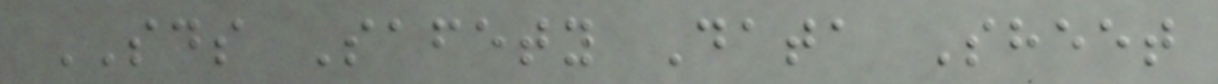SDS Safety Data Sheet
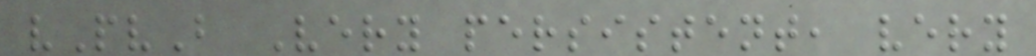vPvB Very persistent, very
